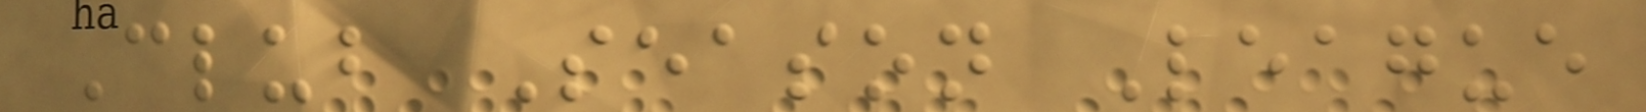Club Season League
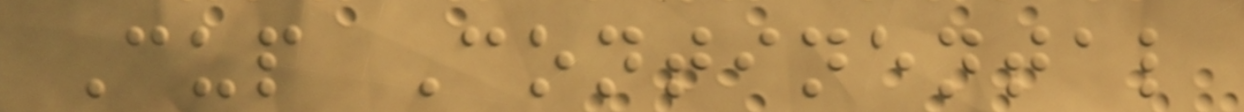Cup Continental
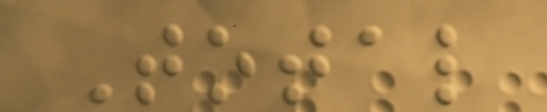Total
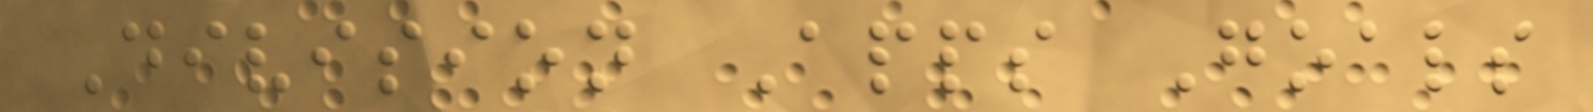Division Apps Goals
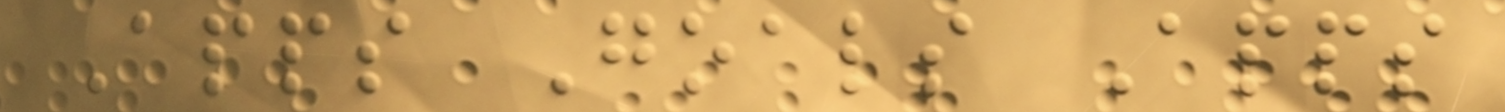Apps Goals Apps
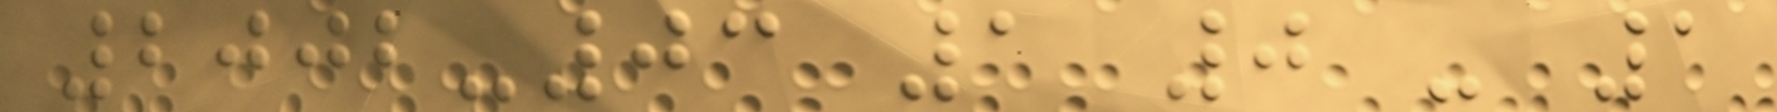2002-03 1 0 - 1
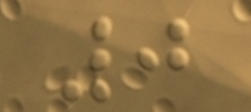0
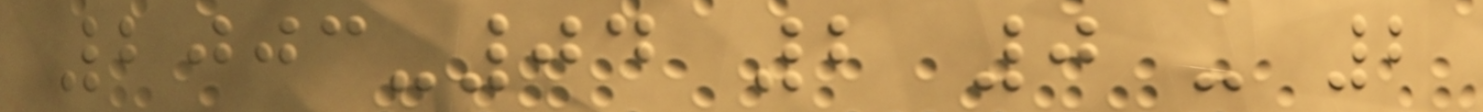2003-04 2 0 - 2
